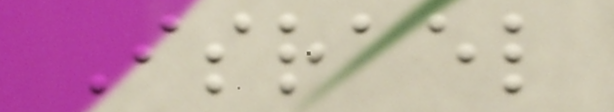Israel
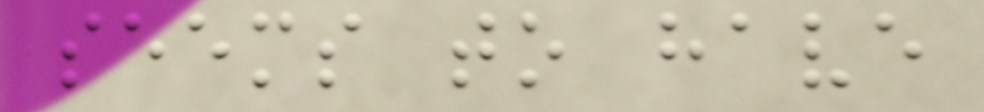seems to have
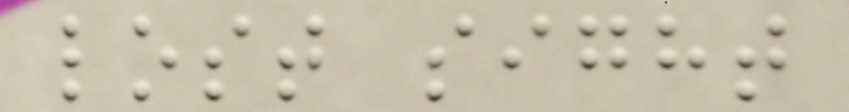lost sight
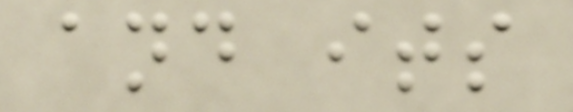and its
